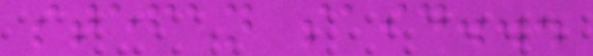stefan said...
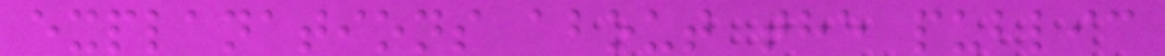explanations about the public
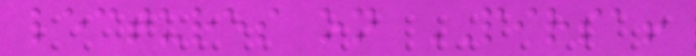lectures on PIRSA!
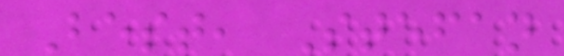Best, Stefan
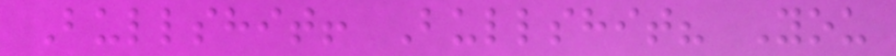Bullshit! Bullshit? You
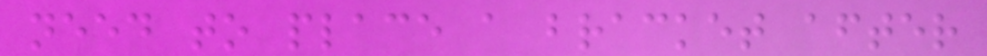need to place a bracket after
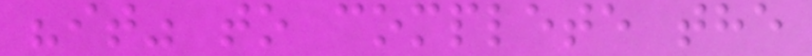"it" to complete the
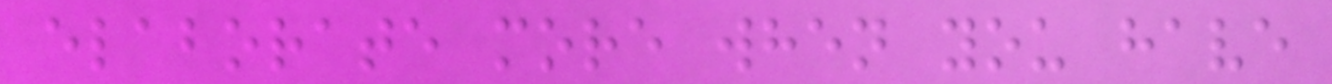elaborate more when you have
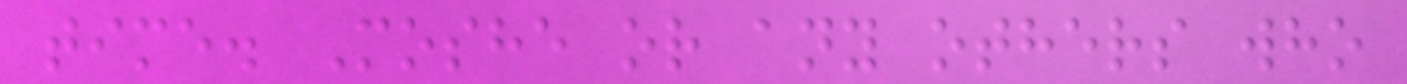time. Moshe or any others who
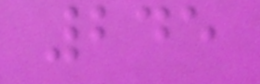245
